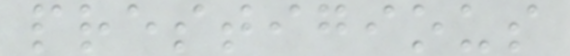prestigious
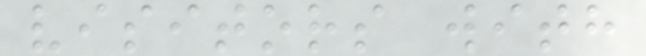visitors with
